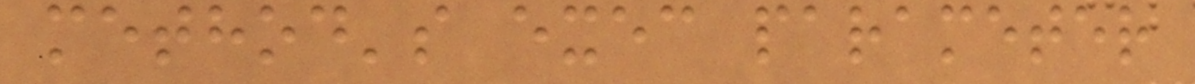method's exec parameter
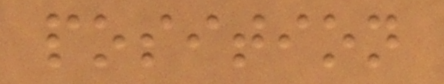position
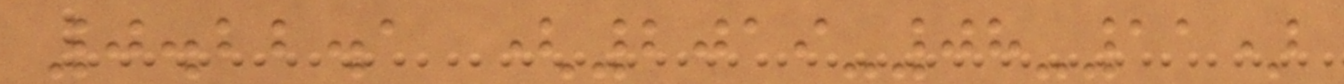0.22.1 (2019-08-11)
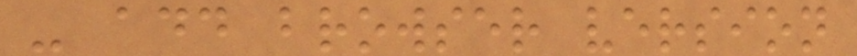- add browser version
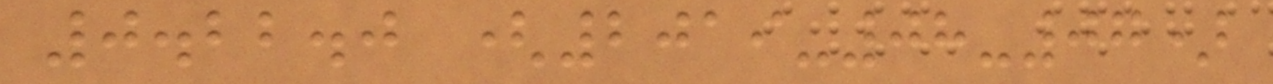0.22.0 (2019-08-07)
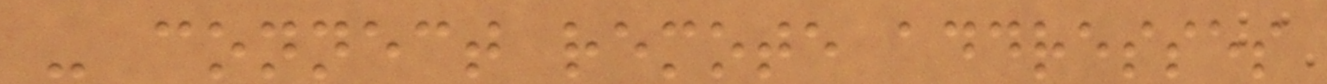- connect remote addresses
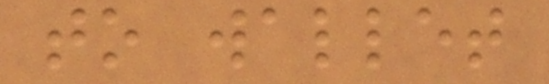to wallet
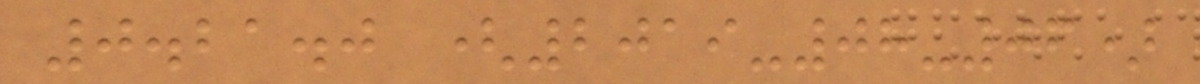0.21.0 (2019-08-06)
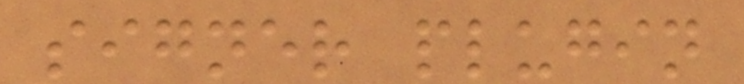signer plugin
